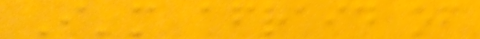I'm afraid of
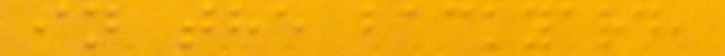in the backyard,
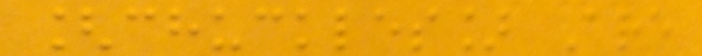[chuckles] Are
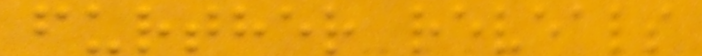further reveals
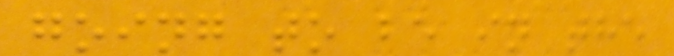going to be in the
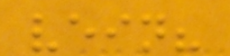vein?
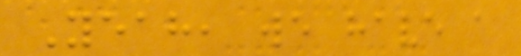Yeah, we have a
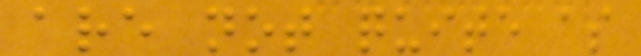are not quite as
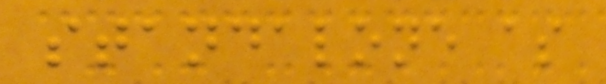standalone as
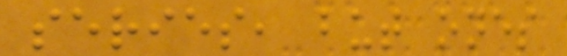series, but ones
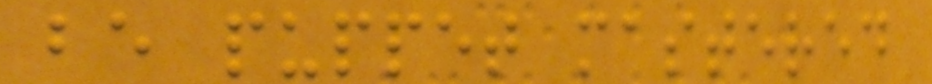be puppet mastered
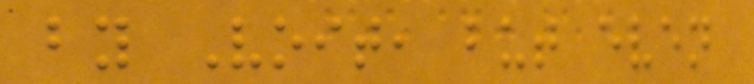by Voit, but even
